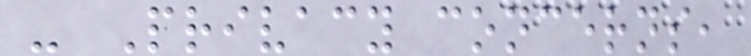- Privacy concerns,
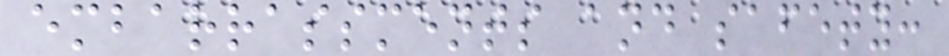embarrassments and safety:
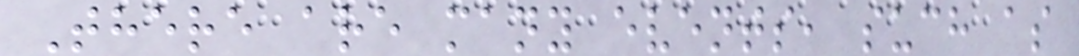There are many events, such as
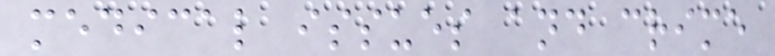medical issues and crime
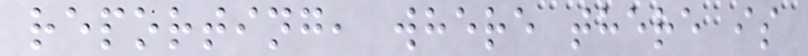reporting, where there is
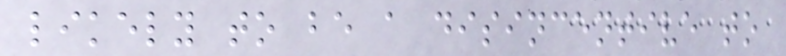likely to be a disincentive to
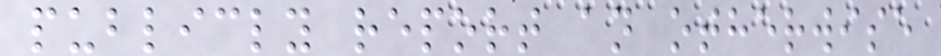publicly report an otherwise
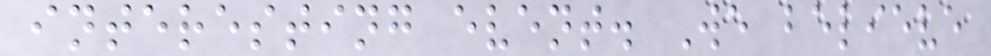interesting event. We believe
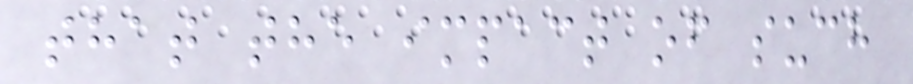that the impact of such
